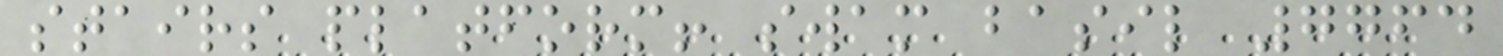stairs platform! swam basil 7764
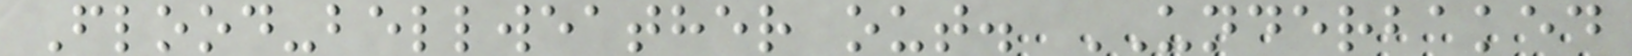Flood-bellweather out. UNDERBAKED
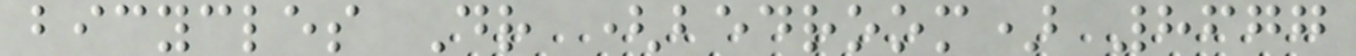bicycles Dr (bedroom) 8677
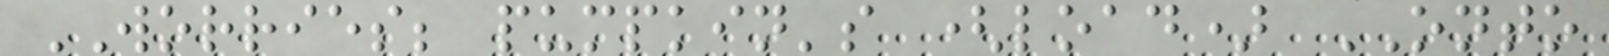WORRIES; pumpkin's (load) ONTO
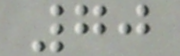70
